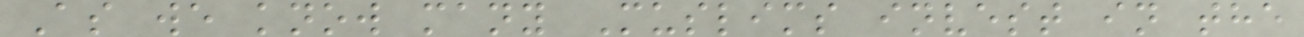As we know many Muslims invest in the
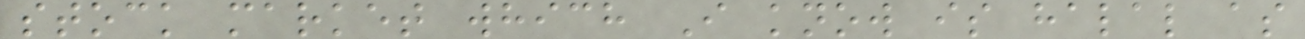stock market which I know is halal as
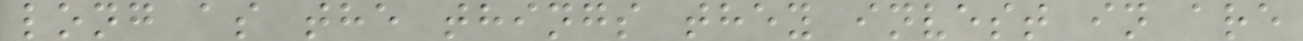long as the things they invest in are
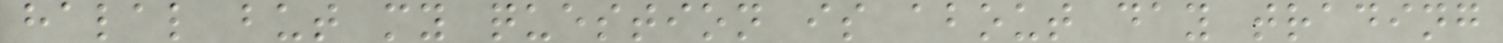halal but my question is about day trading
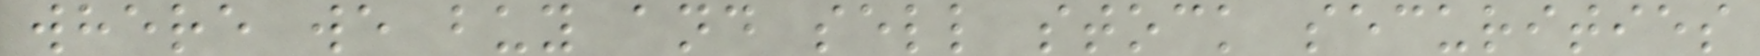where we buy and sell stock securities
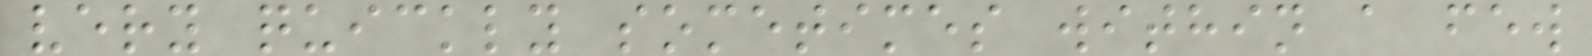very quickly sometimes within a few
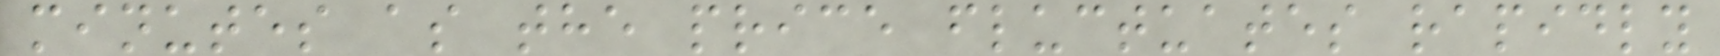minutes as the price fluctuates rapidly
